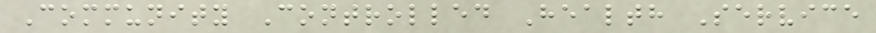Community Controlled Health Service
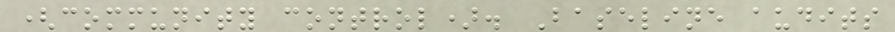(community control). Baseline audits
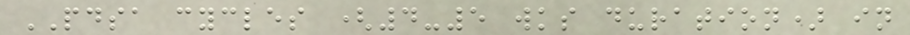PDSA cycles (4-5 wks duration) in
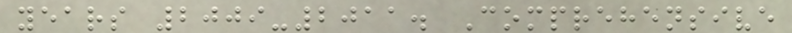years 2009-2011. Comprehensive
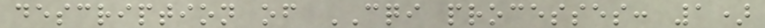description of CQI processes: 1)
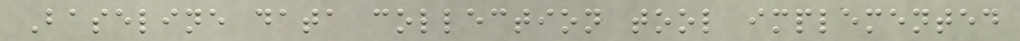Baseline data collection tool implemented
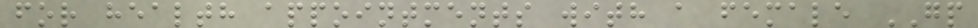for health appointments with a female GP
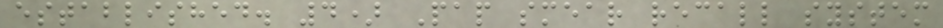established. 4) Pap smear recall system
